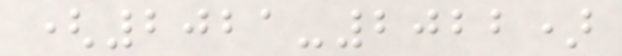(2021-2022)
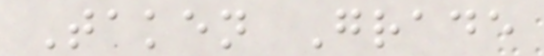Taken Grade
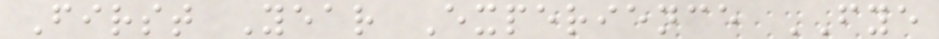First Year Experience FYE
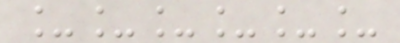______
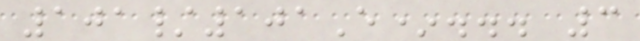101/101E*... 3
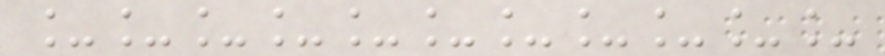___________
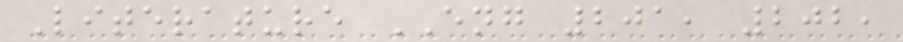Literature ENG 201, 202,
